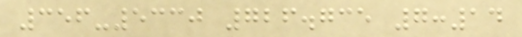356-5330 726.735 7:14
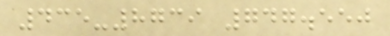435-8739 747.550
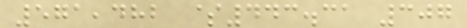571,482 $443.31 307
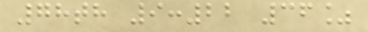78th 9:22 36%
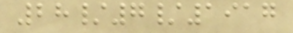28/7/1917
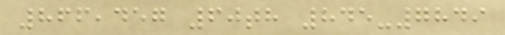866,457 60th 845-7849
